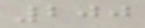200
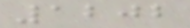1202
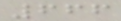666
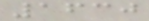1630
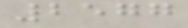2577
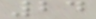24
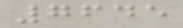7645
